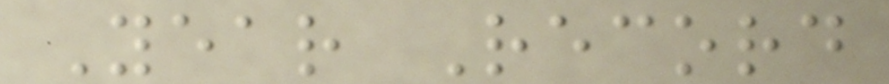Year Record
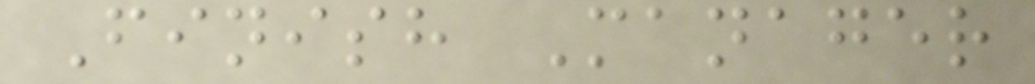Finish Manager
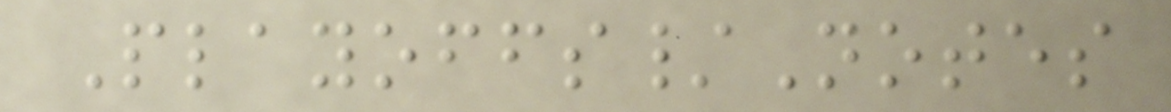Playoffs/Notes
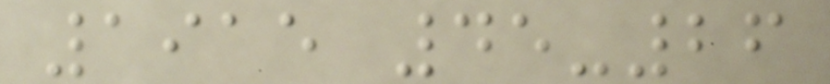1915 45-26
